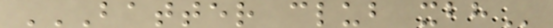BATTER CLUB XBH
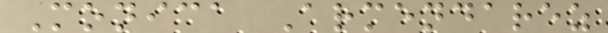Monica Armendarez
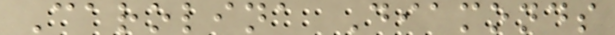Carolina Diamonds
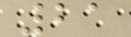21
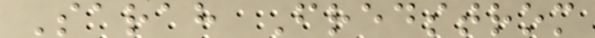Sarah Fredstrom
